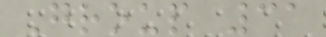Group 31
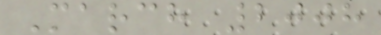March 2008
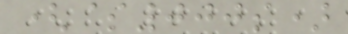($000s)
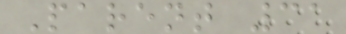Parent 31
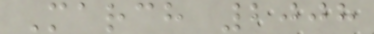March 2008
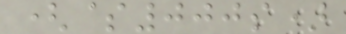($000s)
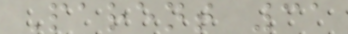Parent 31
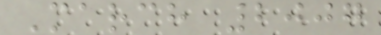March 2007
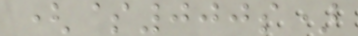($000s)
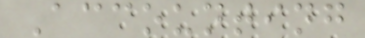Accounting
